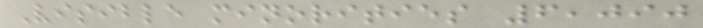Visible minorities 6,090
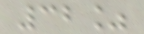32%
